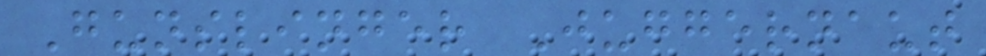Gunslinger Juggernaut
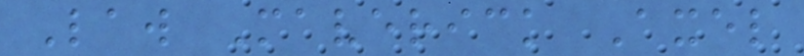Law Maverick Axel
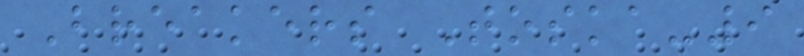Breakers Toska-9
